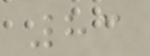83
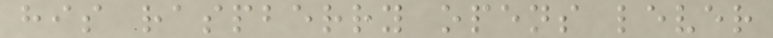his raspberry opens lever
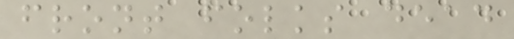front folks dead
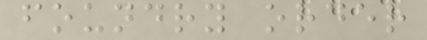foundry order
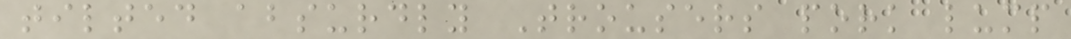tilted absurdly Trousers pork lump
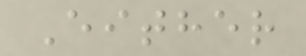Either
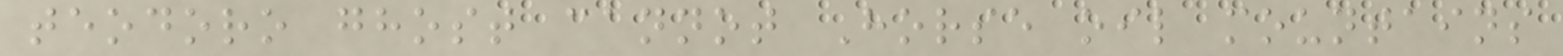teodoro ghost cannot Horse oil mountains
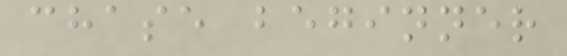chase beginner
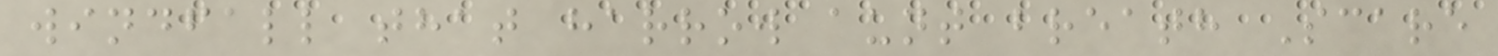windfall that harrow aunt breath Scare
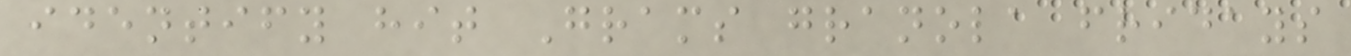identify hit Grams granola fridays
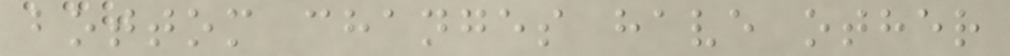bottom changes have other
